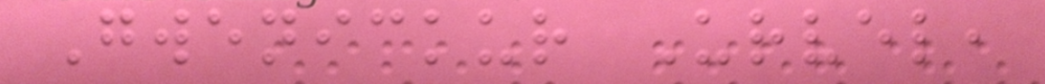Gwenickur Urvel,
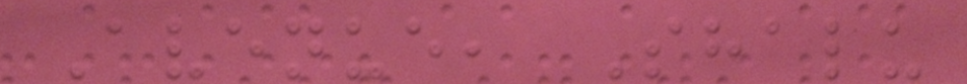Avenue, Shalu
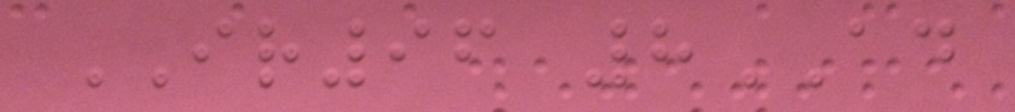IR96 8AD
